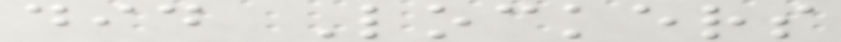did Lockers
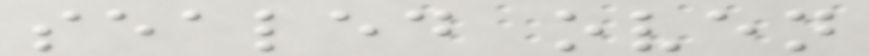sealed oven
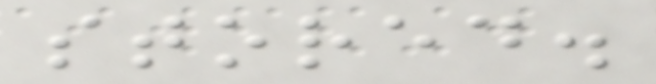stored.
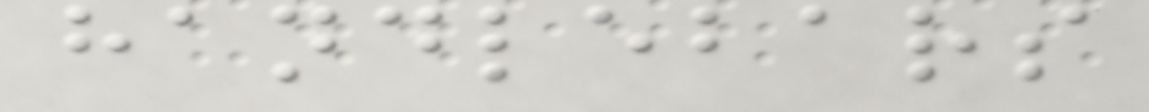handlebars
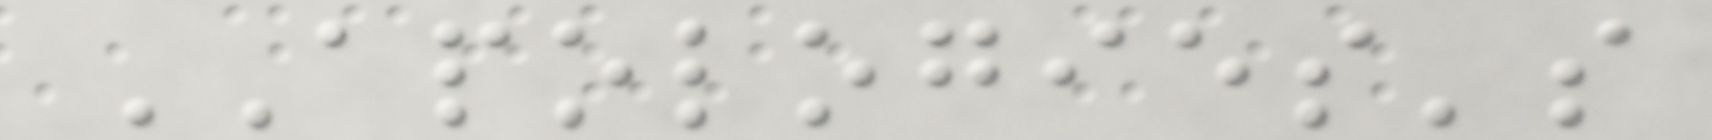APOLOGIES's
